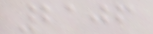2106
